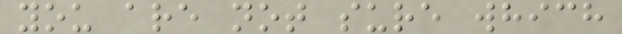you are not sure which
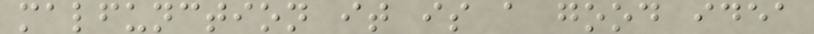malfunction it is a good idea
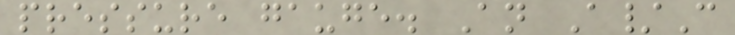pressure gauge. An A/C
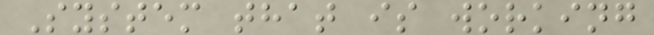System that is working
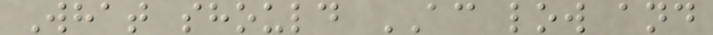What should AC low and
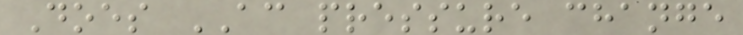Does AC pressure change
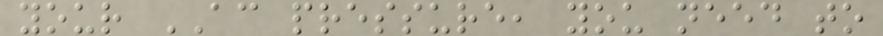your AC pressure, you need to
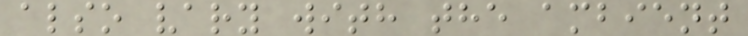also vary with the ambient
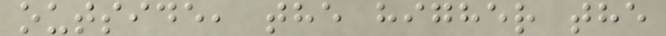outside, the higher the
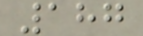187
